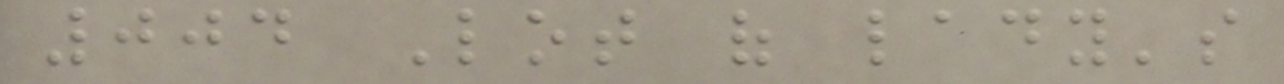004 Lot of lady's
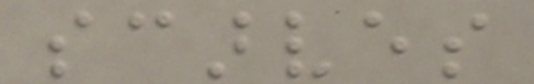scarves
